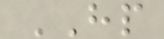HP
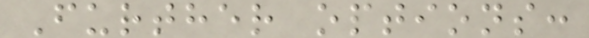Further options:
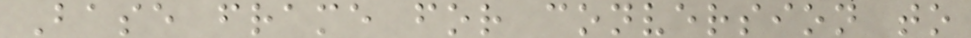Base frame for conversion to
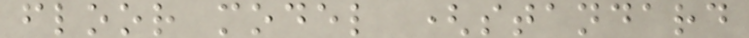floor model (standard
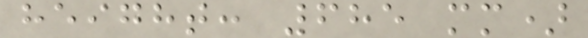height: 685 mm)
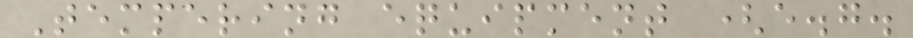Tempering equipment (e.g.
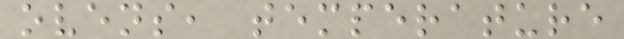ovens, temperature
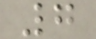7
